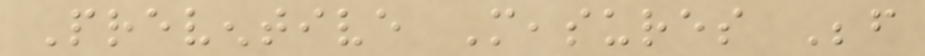Preventive Measures Before
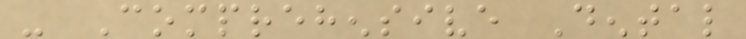- Comprehensive Dental
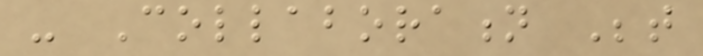- Collaboration Between
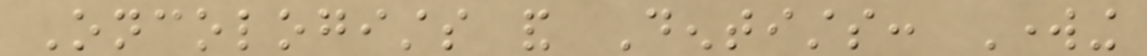Oncologists and Dentists: Working
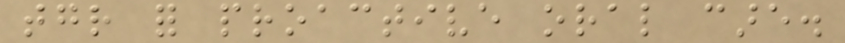together for proactive oral care.
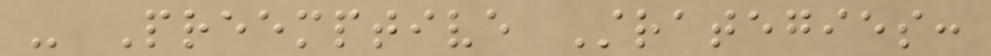- Preemptive Strategies:
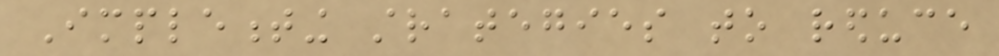Implementing strategies to reduce
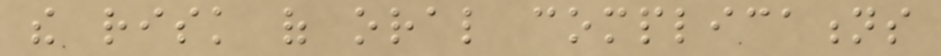the risk of oral complications
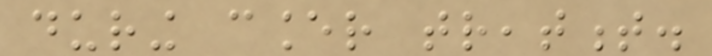during cancer treatment.
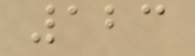123
